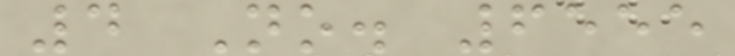4 No. 6555
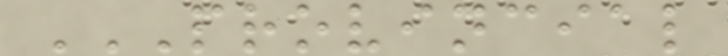PROVINCIAL
